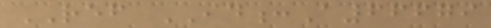REF ID:A66679
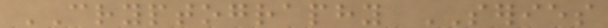CRYPTOGRAPHY SERIES
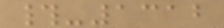#-1312
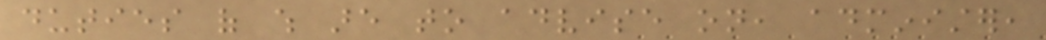duties of which are to advise on, administer,
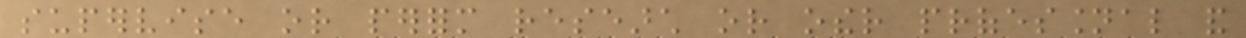supervise or perform research or other professional and
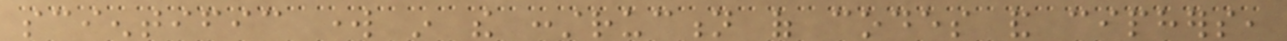scientific work in the construction of codes and ciphers,
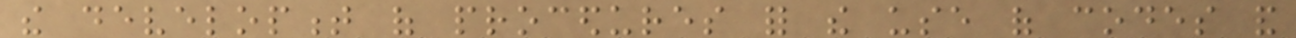the development of procedures for the use of codes and
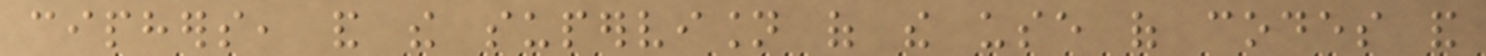ciphers, and the supervision of the use of codes and
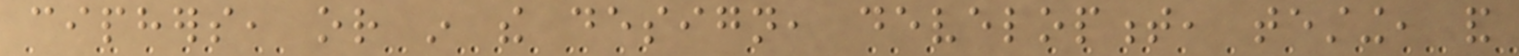ciphers, or in the design, development, testing, and
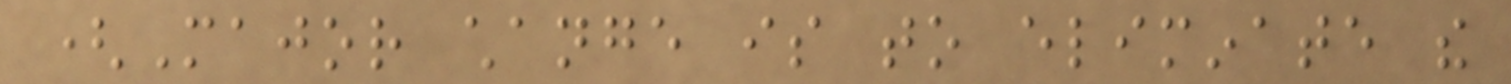(Major change is to eliminate the
